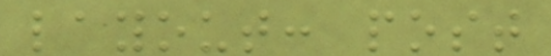layout: post
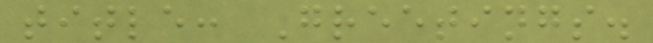title: Greetings.
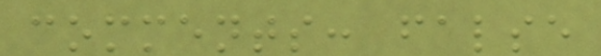comments: false
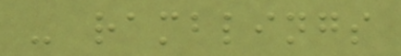- ramblings
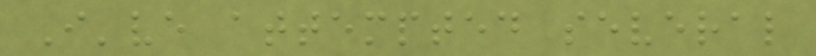I've attempted several
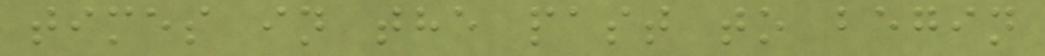times in the past to begin
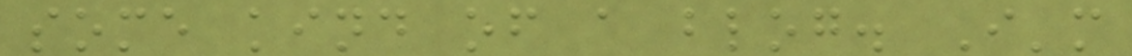some kind of a blog. I'm
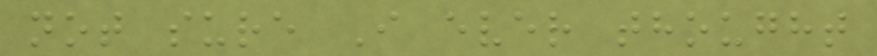not sure I ever thought
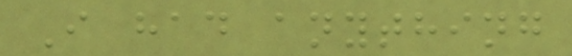I had anything
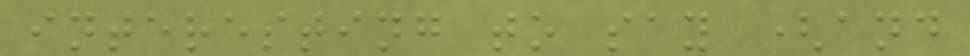interesting to say (and
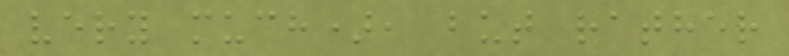very much), but rather
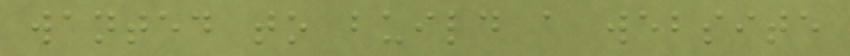wanted to build a website
